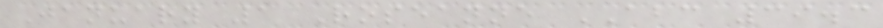January 1 Roseanne ABC 39.3
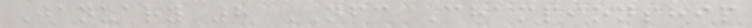January 8 NFC Championship
